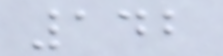142
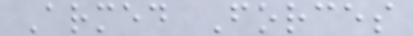Armed Forces
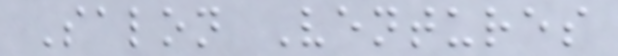Salon Ventures
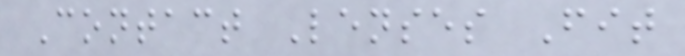Contact Lenses Fit
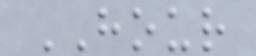HOUR
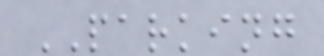PARKING
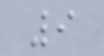9
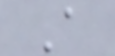A
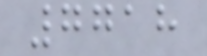7718
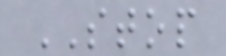STOP
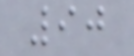90
